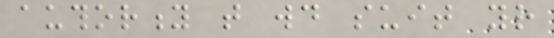authority that would suit your
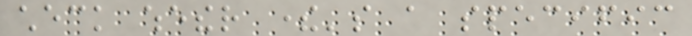check whether there's a specific
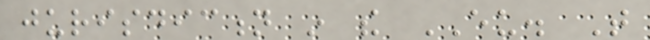jurisdiction in the EU. That
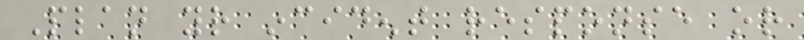Plan your incident response or
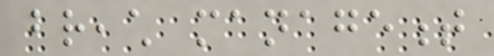breach management
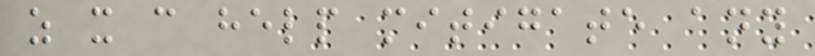as it can help mitigate any
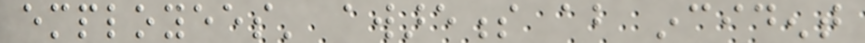employees' awareness about incident
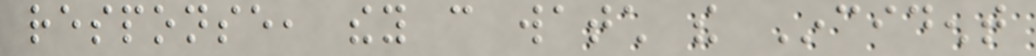response, they can watch the Incident
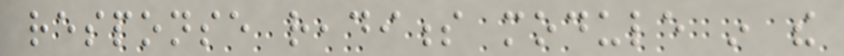response readiness module in the
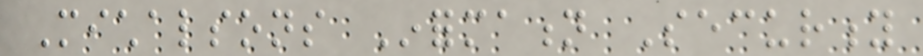Michalsons Information Security
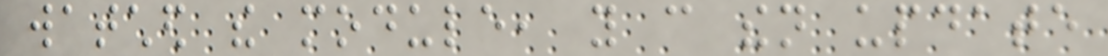watched the module, you can then update
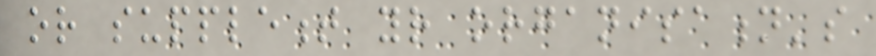or supplement your organisation's
